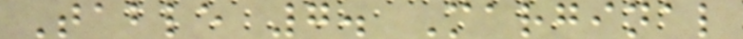Table 7. Marginal
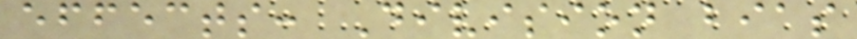effects: Division bias
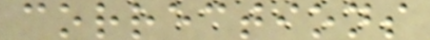corrections
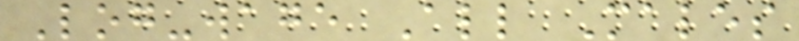Log-wage All Males
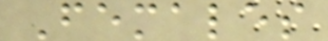Females
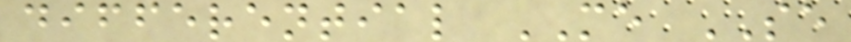differential ME SE
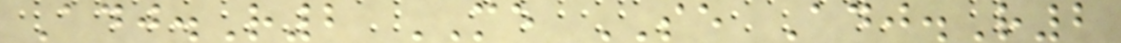Adj.R2 ME SE Adj.R2
